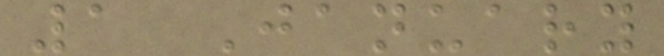1 January
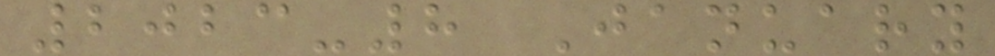2023-8 January
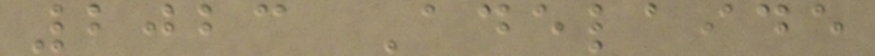2023 Adelaide
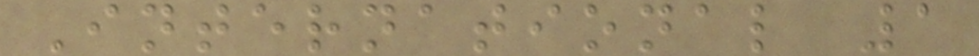International 1
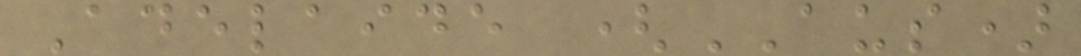Adelaide (AUS)
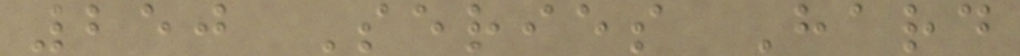250 Series Hard
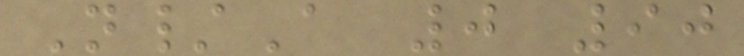N/A 0 90
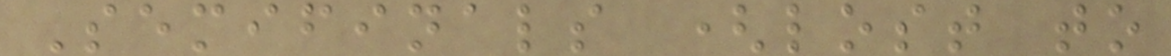Semifinals (lost to
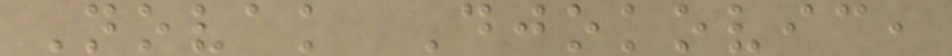Novak Djokovic,
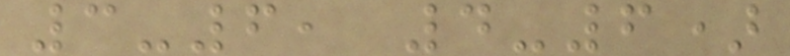3-6, 4-6)
